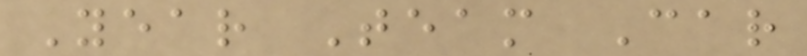Year Team Car
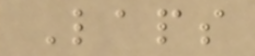Laps
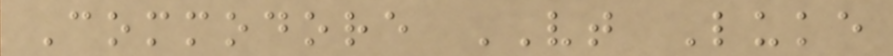Commodore VT Luke
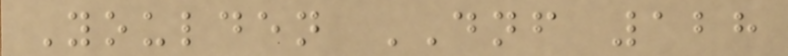Youlden DNF 128
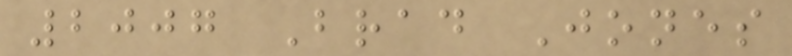2007 Brad Jones
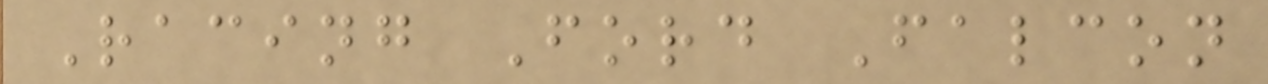Racing Ford Falcon
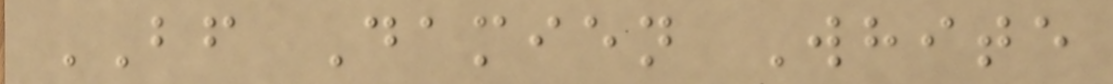BF Damien White
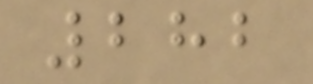282
